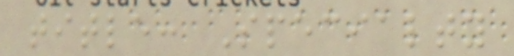title: Specialty
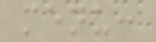menu:
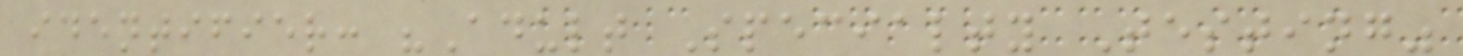identifier: "Adult Specialty Testing"
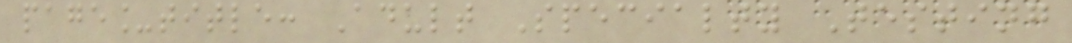page_title: Adult Specialty Testing
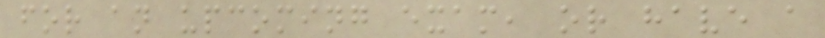for an upcoming exam, or have a
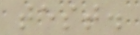test.
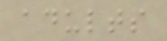adults
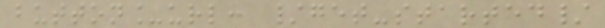button_url: /get-started/
